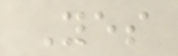Yes
